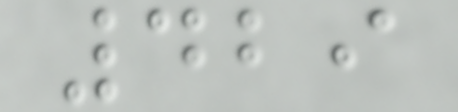429
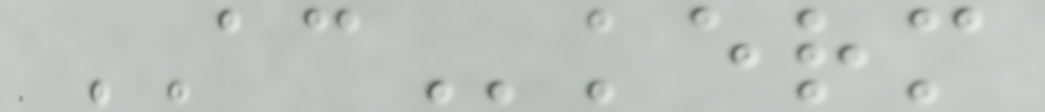ACkerm
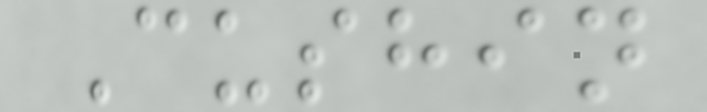Cushin
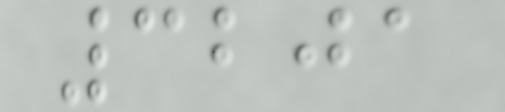3201
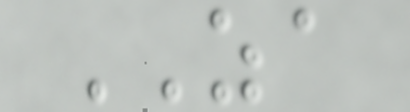ZA
